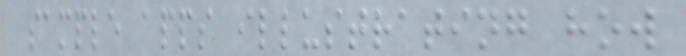sample apps illustrating how
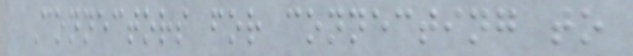Connectors for connecting to
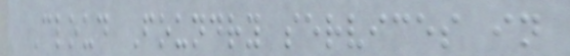Cloud Foundry services in
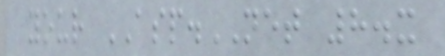your ASP.NET 8.x
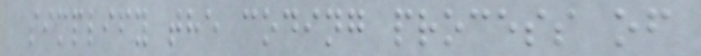simplify the coding process of
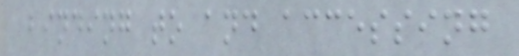binding to and accessing
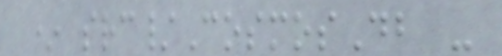* src/CosmosDb -
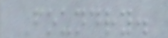Foundry.
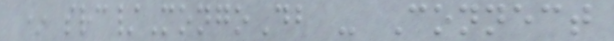* src/MongoDb - Connect
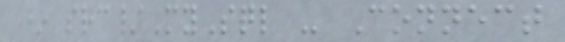* src/MySql - Connect
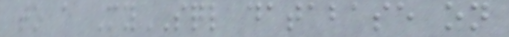to a MySQL database on
